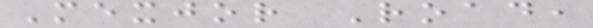Mexjor Road,
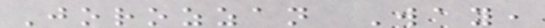Jorozzan Way,
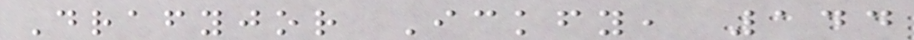Drafyjor Ickfy, 144
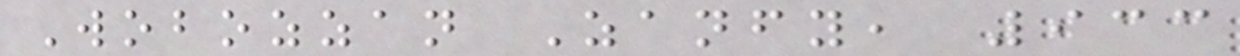Wobozzan Zanfy, 933
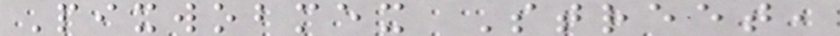Pixwobmex Street,
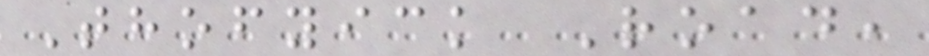Thofyick Road,
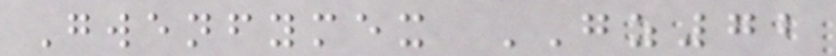Gwenfymex GZ72
